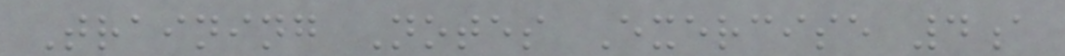Training Notes Exercise 4a
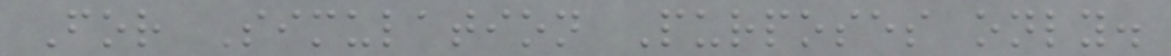For Simulation Purposes only.
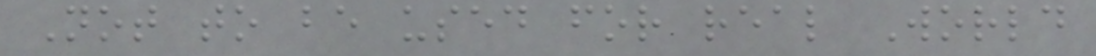Not to be used for real World
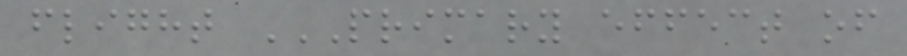flight PRIMARY EFFECT OF
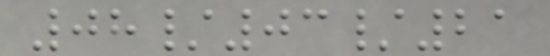08/03/21
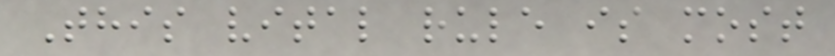This vital rule is most
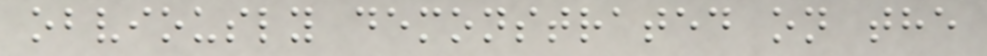obviously demonstrated on the
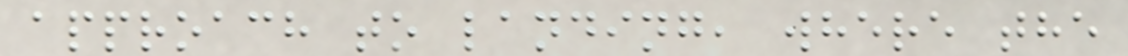approach to landing, where the
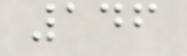146
